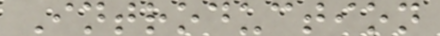Introduction
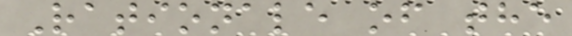Rationale of the
